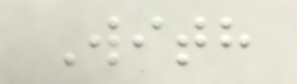With
